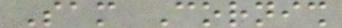Sam Cornish
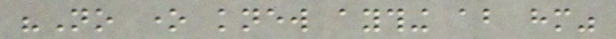"No one knew aything about him"
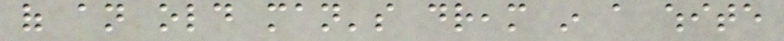of an old man's dream in a white
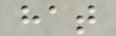hat
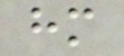him
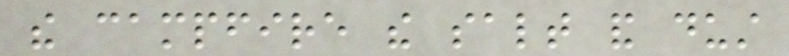the campfire the salt and dust
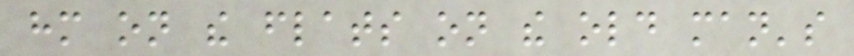him on the flats on the old man's
